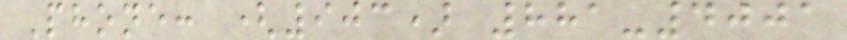Phone: (903) 881-4001
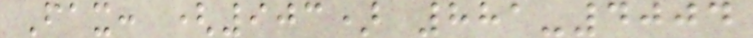Fax: (903) 881-4004
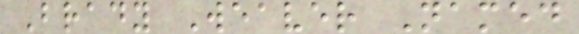Brady Weaver Named
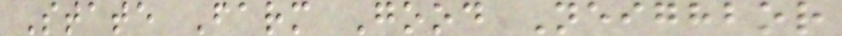State Farm Good Neighbor
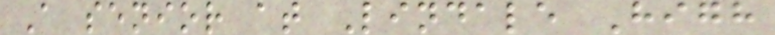A senior at Lindale High
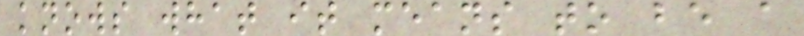knows what it means to be a
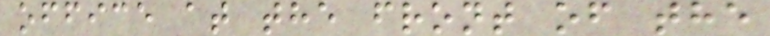office at the front of the
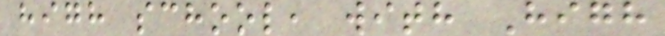high school, with High
